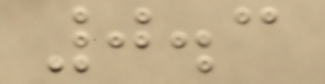0.3
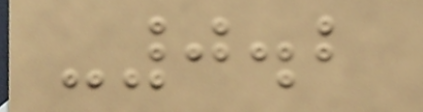-0.2
